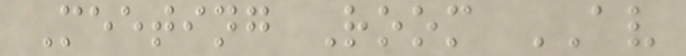Meeting Room AV
